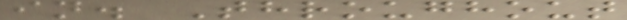in. Throughout
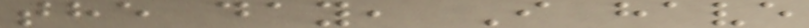the day, I have
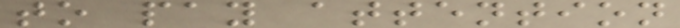to pay attention
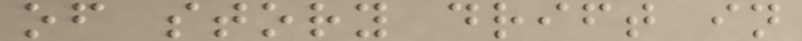of story drift in
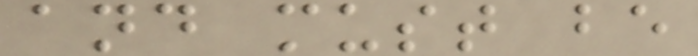and must be
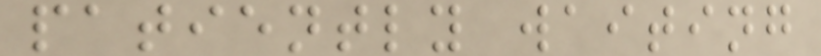patiently waiting
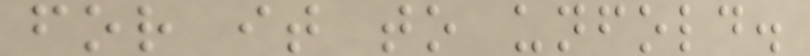for it to unfold.
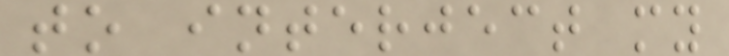to interject my
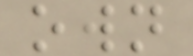own
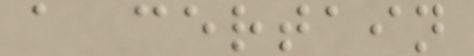a certain
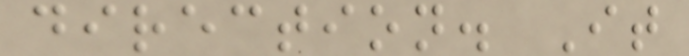direction. It
